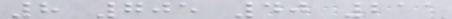8 705 40 211
